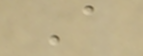A
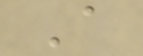A
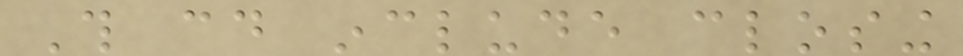This could include closing
